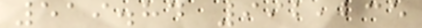519.84 992,235
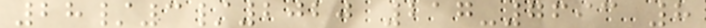28/3/2020 217-7693 8
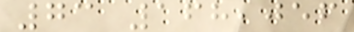73 168,056
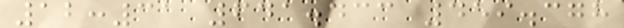12:31 641.433 459.378
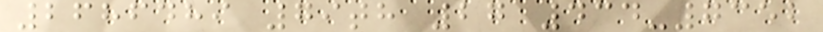2686489 79th 27 434-7352
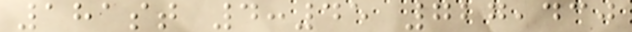181st 4:45 727,430
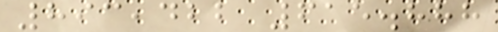893,422 615.888
